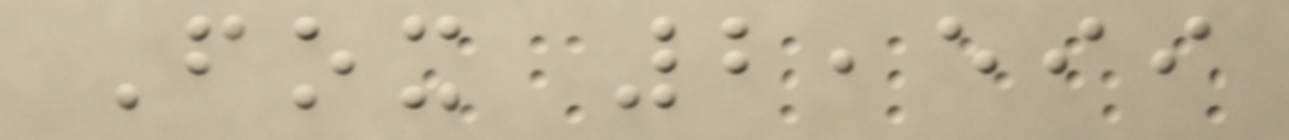Fox 2,599
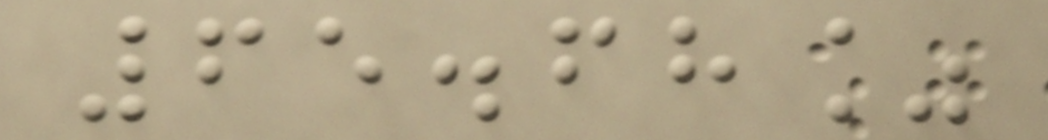65.68%
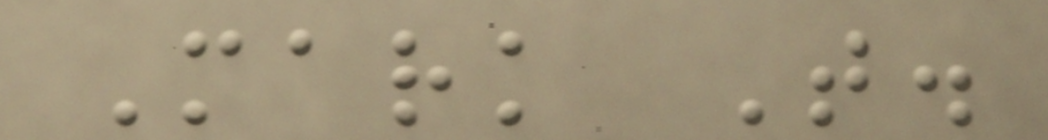Mark T.
